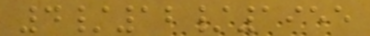4/12/1955
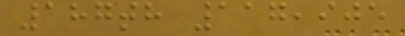187th 117,905
